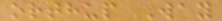orthup Way
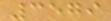3579
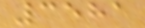3581
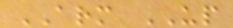ARM UP
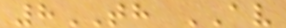8TH AV
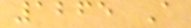1265 A
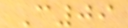C09
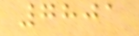7801
